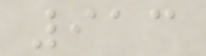913
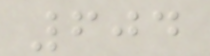604
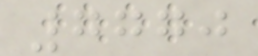7770
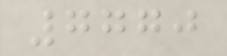7770
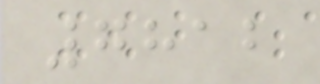7812
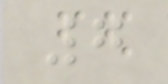7
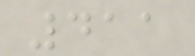411
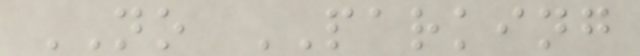NO PARKING
